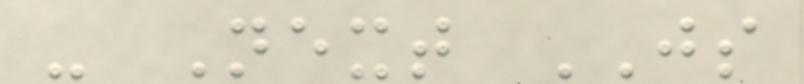- Next JS
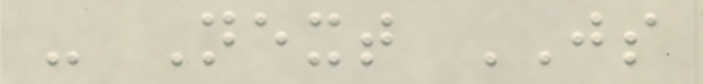- Next JS
